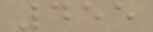455
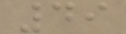49
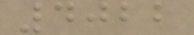4022
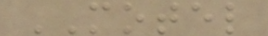MOTEL
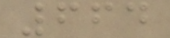664
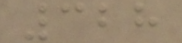328
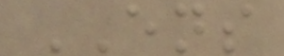ENS
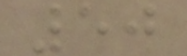50
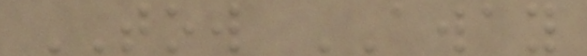TOW AWAY
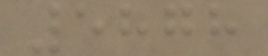5878
